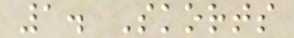1. Skorts
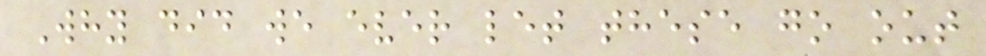Why did we ever let these go out
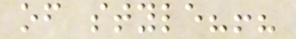of style?!?
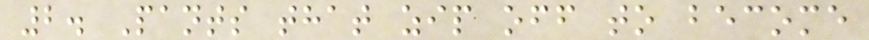2. Pants that zip off to become
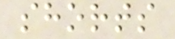shorts
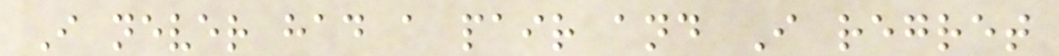I never had a pair and I regret
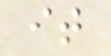it
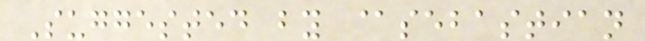Suggested by @sebastian
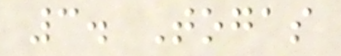3. Togas
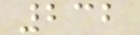232
